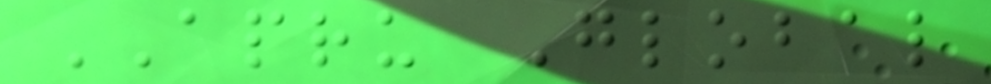APRU Global
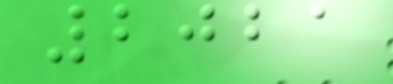2021
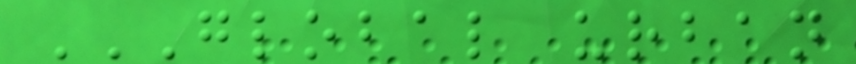GLOBAL URBAN
